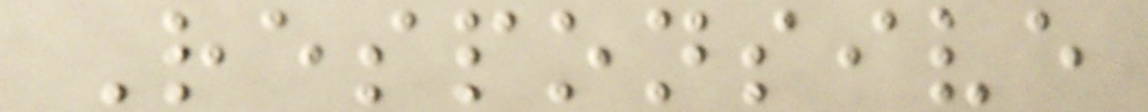Responsive
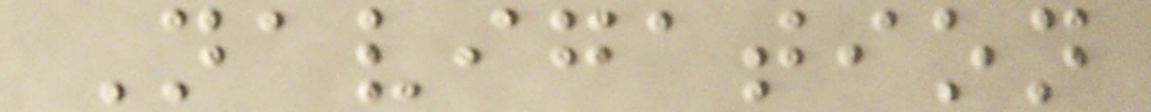Navigation
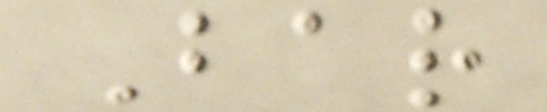Bar
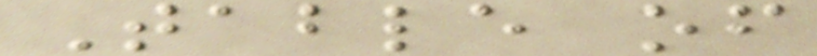Table of
